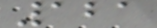121
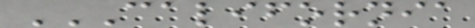CALIFORNIA
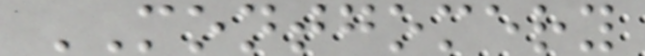MONTGOMERY
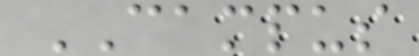CAMPUS
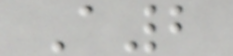A2
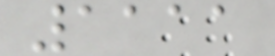1111
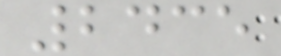2435
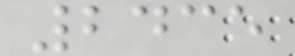2435
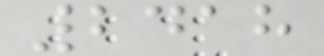2418
